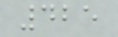425
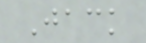Jack
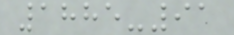1885-91
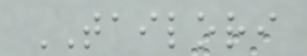TAILORI
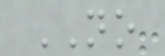NO
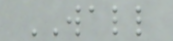WALL
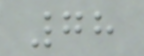78
